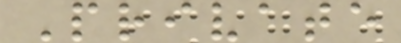Private
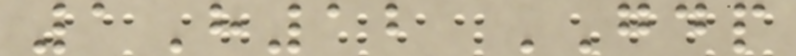1H12 GDP
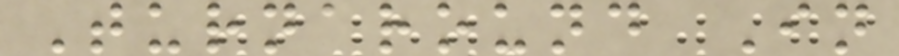Turnaround In
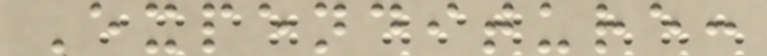Expenditure:
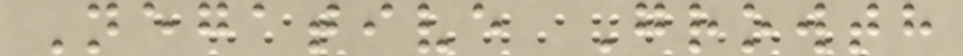Negative Growth
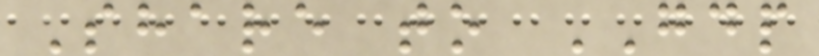Share to GDP
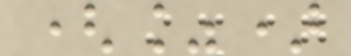(%)
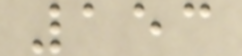153
